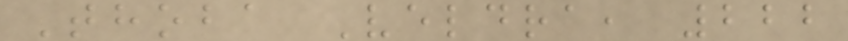Thoba Veldra, 222
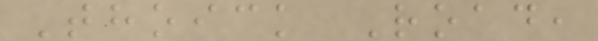Thoick Road,
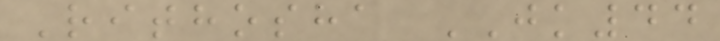Rithosha JK44
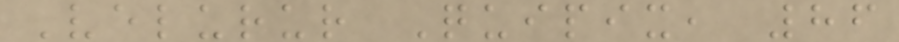Velurur Quipix, 86
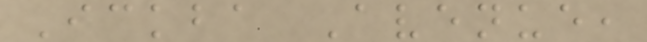Ickba Avenue,
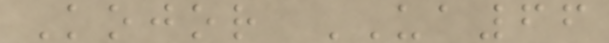Kojor UA66
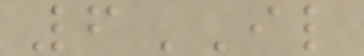6IL
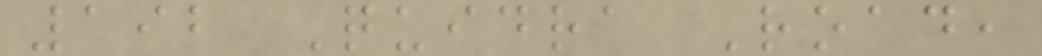192 Quidra Road,
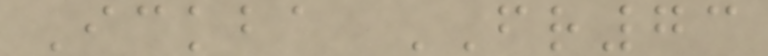Ickba FR73
